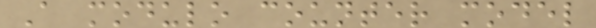A modulo counter model
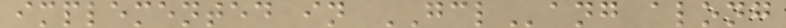implemented in GCLang along
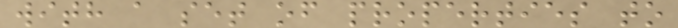with a set of properties to
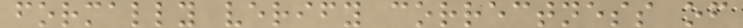formally verify correctness of
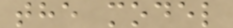the model
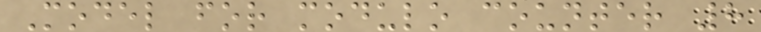Model for modulo counter 8
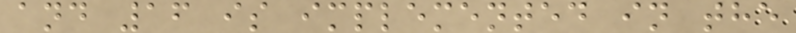and 16 is implemented in the
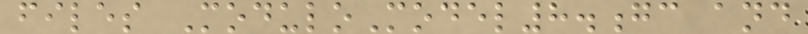files ModuloModel8.gc and
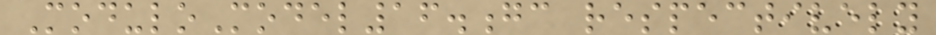ModuloModel16.gc respectively
